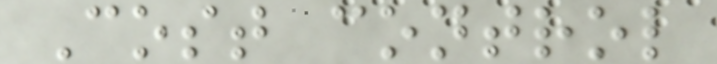Cost control
